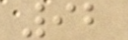92
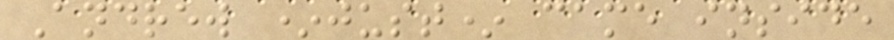Andrew *just* came inside
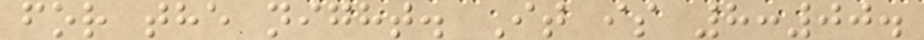for the night. It is 8:00.
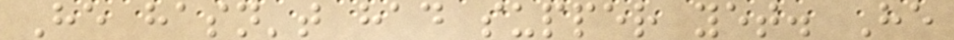He hasn't had supper yet. He
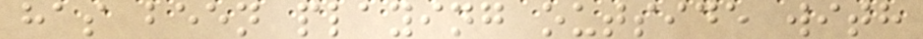has been playing outside with
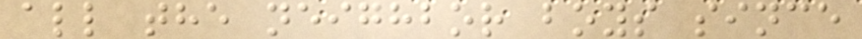all the neighbor boys since
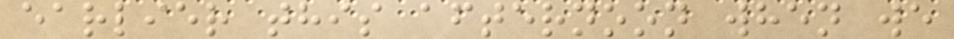earlier this afternoon when we
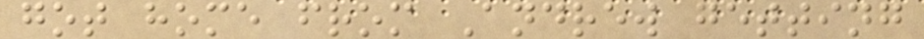got home from Andrew getting
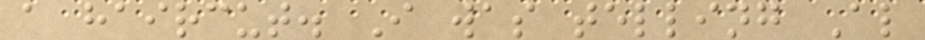a haircut. I was telling Al
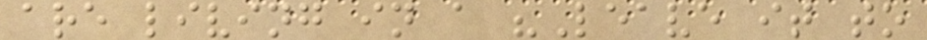are living in a "Leave it to
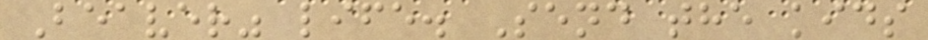Beaver" life. Send the kids
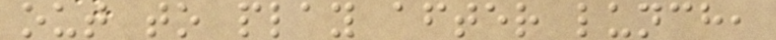out to play after lunch,
